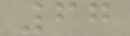67
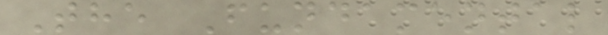The Fundamental
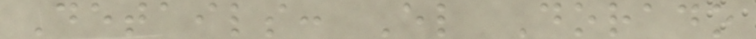Details: El Dorado
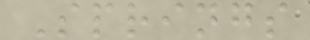Springs
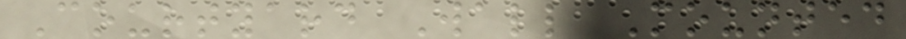Courtyard Wall Mounted
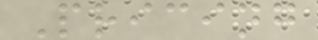Pricing
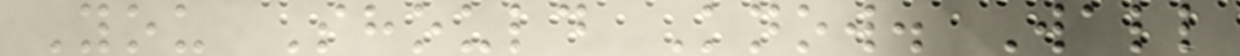You Should Know. Wall
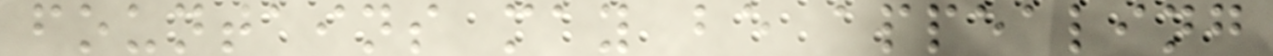fountains may be appealing
